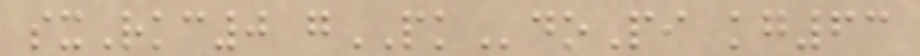sxRkc0 gPKdoPi kg63
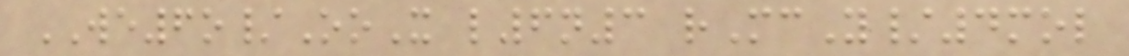WE6o/OoX l6n3 rMcY/4mol
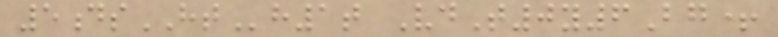5dsHTh1t VdT0y6Bg+
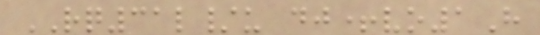RQ31l/u dj+vo1H
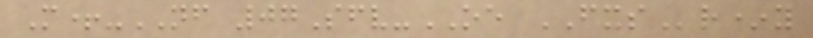M+-NF 07Sfv-OE FXSr*y
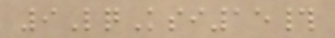9LqKsi15#
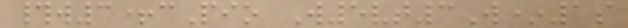#w3+cPio W5vt3W*1s
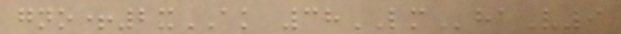gno+2xAK 38LMhaV9
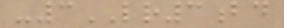-3LR3bd
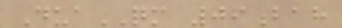DuaQM 09bah
